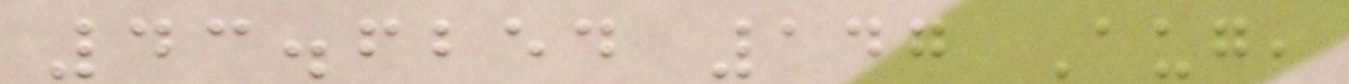43.6254 147 Aug,
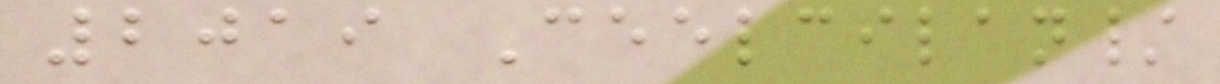2019 Ceelcilan/
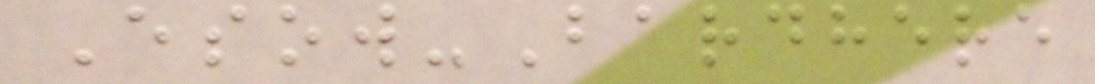Esow-Bardhere
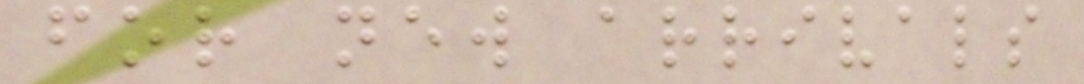for new arrivals
